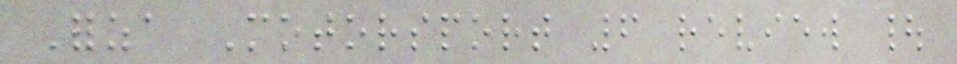Forza Motorsport 6 review |
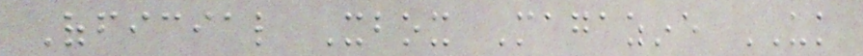Official Xbox Magazine UK
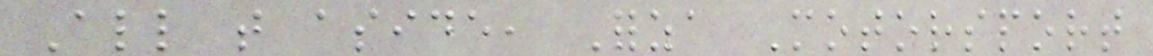All that aside, Forza Motorsport
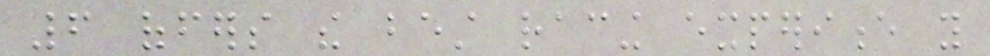6 offers the best racing experience you
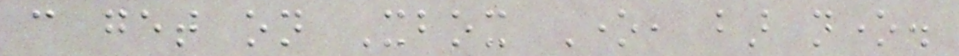can get on Xbox One, bar none.
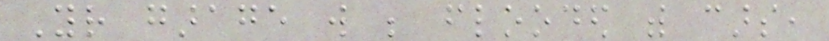Your garage will be flooded with cars,
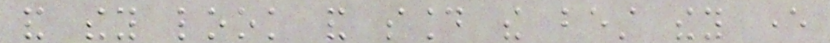and they look and sound the best they ever
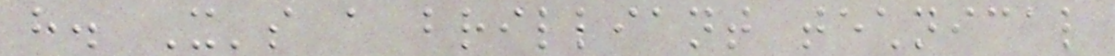have. It's a brilliant technical
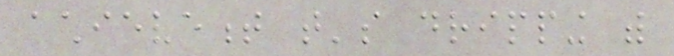achievement that's dripping with
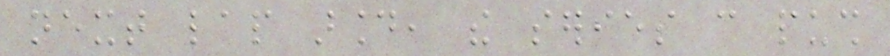next lap around, the series can push
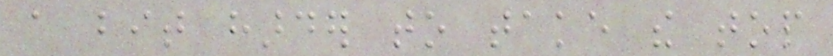a bit harder to take the top
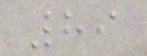89
